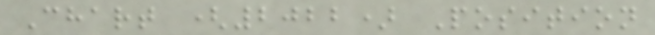Chart (2022) Position
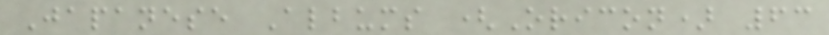Japanese Albums (Oricon) 63
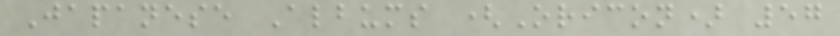Japanese Albums (Oricon) 57
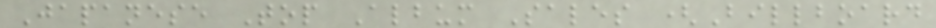Japanese Top Album Sales (Billboard
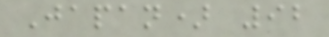Japan) 92
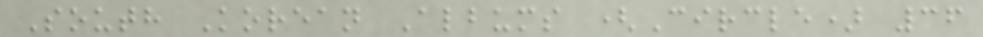South Korean Albums (Circle) 36
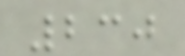230
